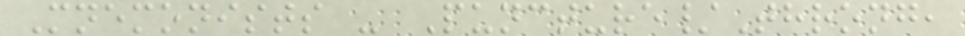Mnemonists - Puncture/Throng,
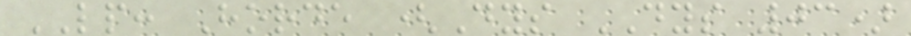LP: Horde (Dys DYS 03)
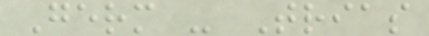Germ - Trias
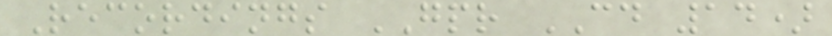Recordings GPR CD 14)
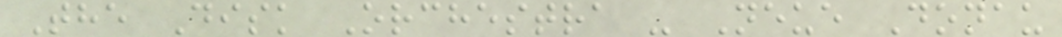The Disk Orchestra - Neue Donau
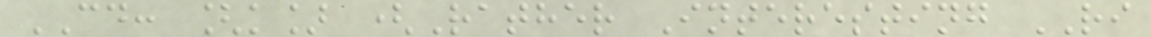CD: [k] (Rather Interesting RI
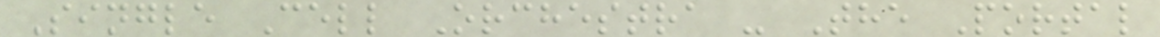Single Cell Orchestra - The Portal
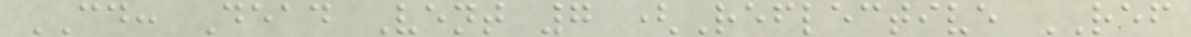CD: Dead Vent 7 (Reflective REF
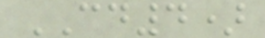CD4)
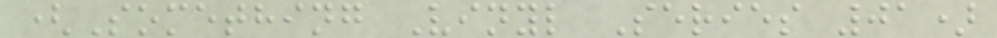(Something Vinyl Series 01)
